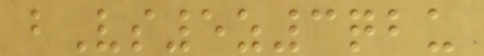bVs5z3qbu
